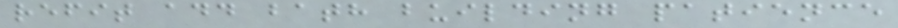refit add bath building patience
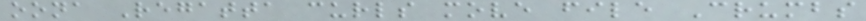oona Regatta curls move file Crumbs
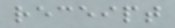receipt
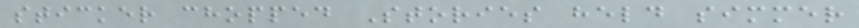sticker chopped Stories held simmer
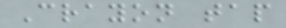Crayon tap
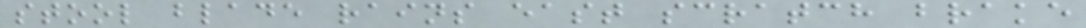stool blade rains east scratch brake
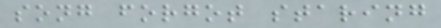song forgot staring
